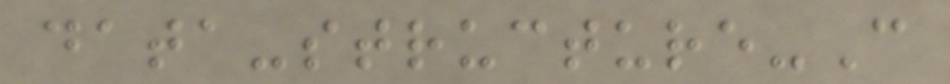data-structure-C
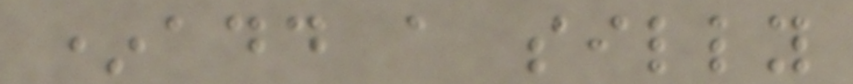*add a silly
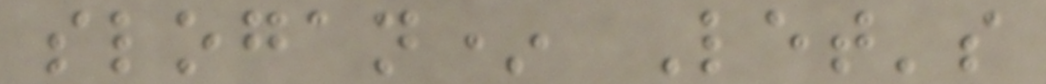slogan* Let's
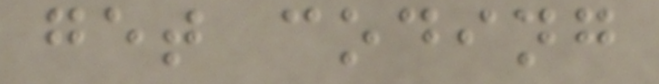get coding
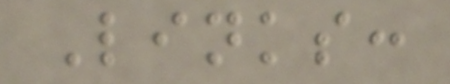Links:
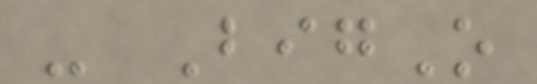- BigO
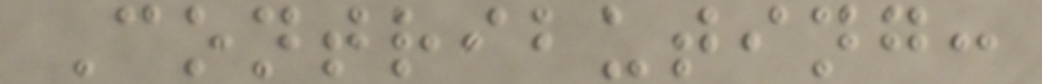Contributing:
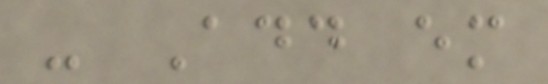- Add em
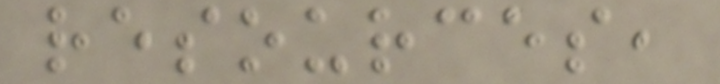resources,
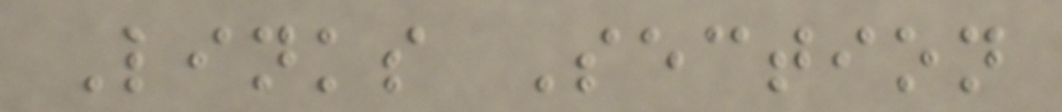Links Section
